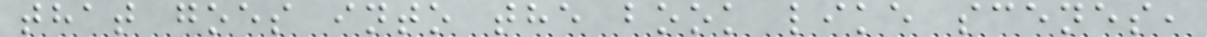that goes into the book like scenes,
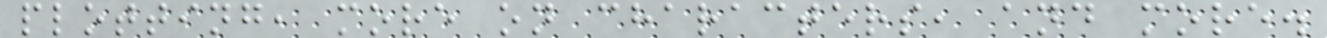plotting, more on characters, and more.
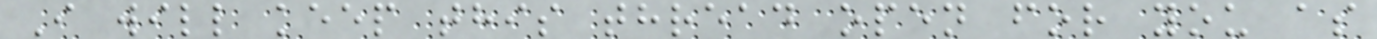I will keep this thread open for you as
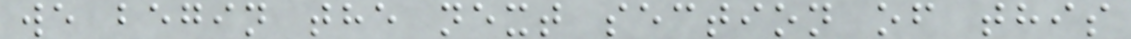we begin the next section of this
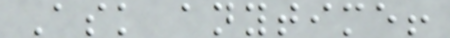Ask anytime!
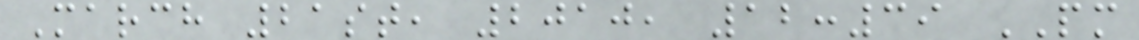March 21st, 2010, 12:39 PM
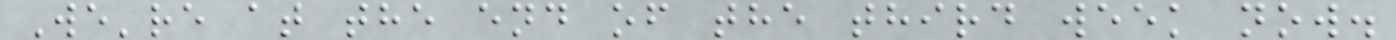We're at the end of the third week now.
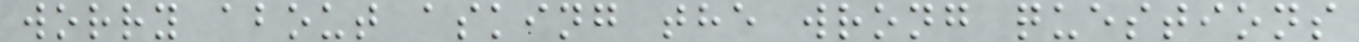worry about asking the wrong questions
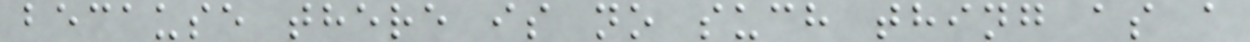because there is no such thing as a
